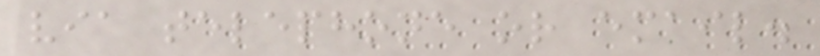via telephone or email.
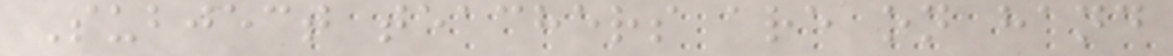Subject teachers are on hand
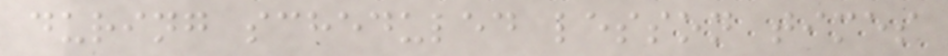during scheduled lesson times
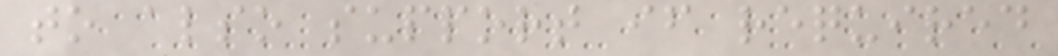to also support if required
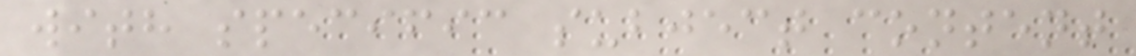with specific subject content
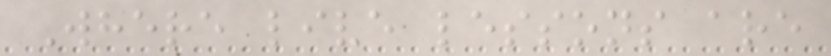Where live lessons are
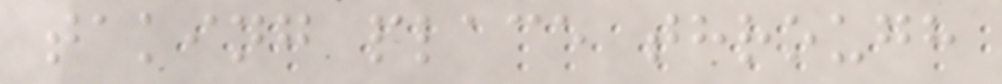taking place through
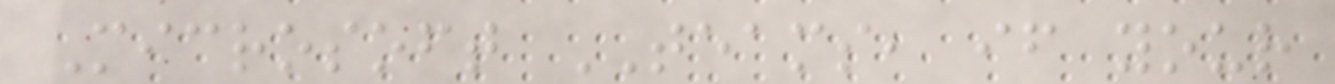Microsoft TEAMS, if your
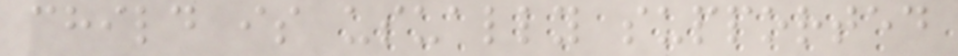child is usually supported
